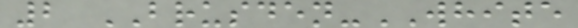2 BRUSDEN-WHITE
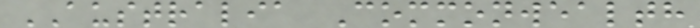AUSTRALIA Commonwealth
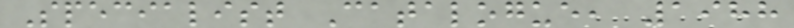Specialist Catalogue, 1988
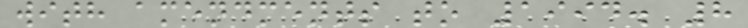with amendments to 1994. 8
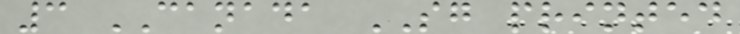3 CANADA SG printed
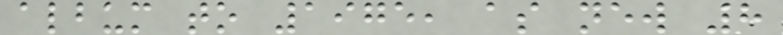album to 1975, as new 8
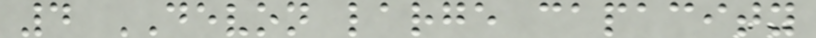4 DEVON large capacity
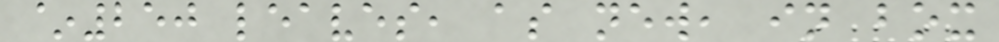~250 leaves, as new, in box
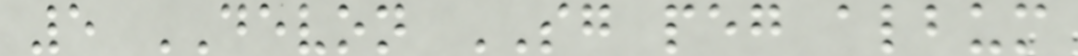5 DEVON SG peg album
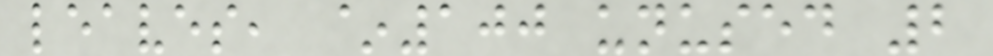leaves, ~100 unused 2
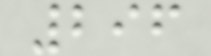296
